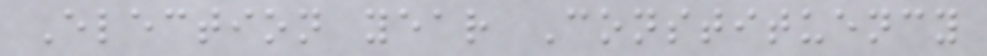Election year Constituency
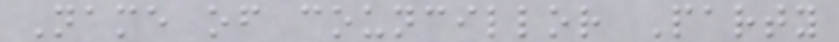Name of councillor Party
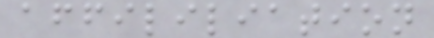affililiation
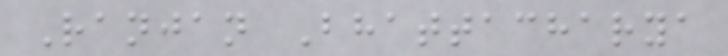Ranjan Bhattacharya
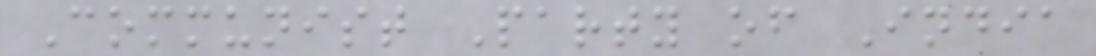Communist Party of India
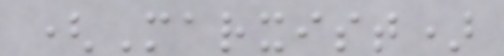(Marxist)
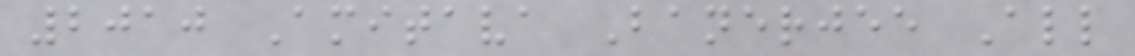2010 Amitava Banerjee All
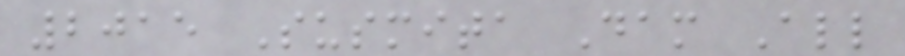2015 Susmita Dam All
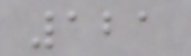121
